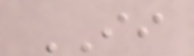II
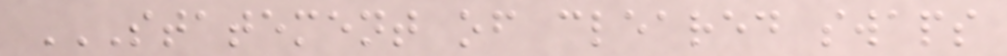STATEMENT OF CLEARED SWAPS
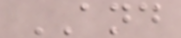AND
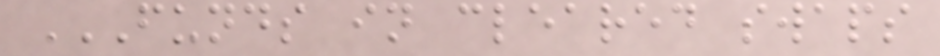FUNDS IN CLEARED SWAPS
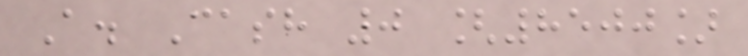A. Cash 0 [8500]
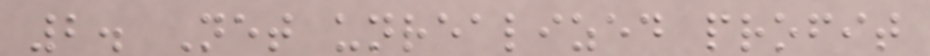2. Net unrealized profit
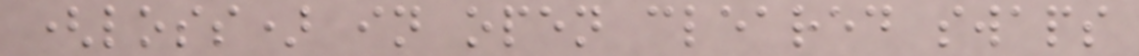(loss) in open cleared swaps
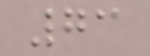73
